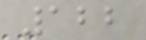122
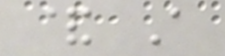& A
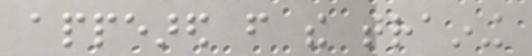appeared from the training
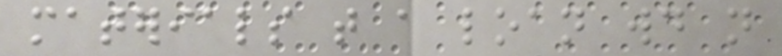materials that a loan would not
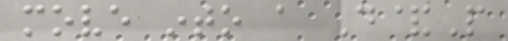move into a D&P
